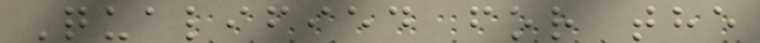Qualified for the
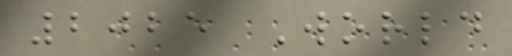2025 World
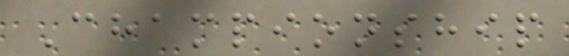Championship
